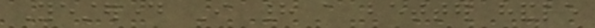Yesterday I had a better handle
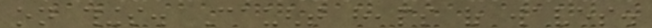on things. Caught heaps of waves.
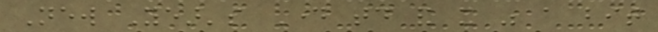New Year's Day today and it was a bit
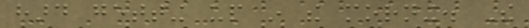hard getting up in the morning. The
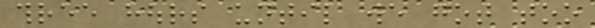three hours until we got too
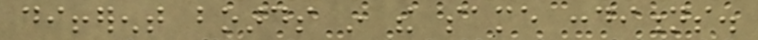different boards in the same conditions.
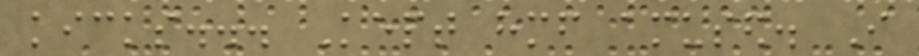kicks... Kept himself amused. I
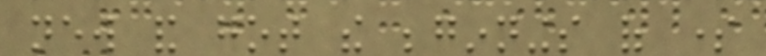new and got the beginnings of some
